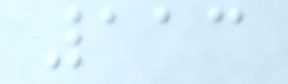113
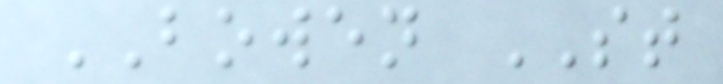BOWEN ST
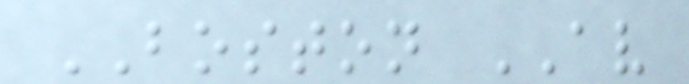BOSTON AV
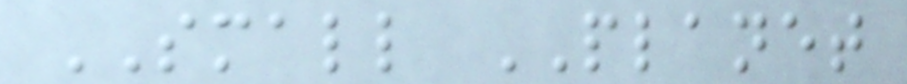SMALL PLANET
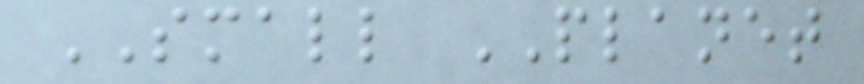SMALL PLANET
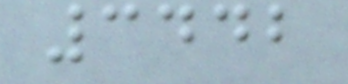3442
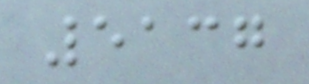5137
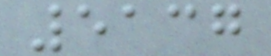5137
